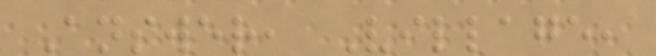Answer, Village,
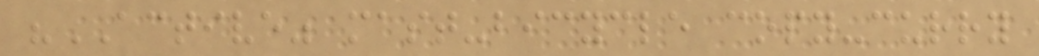"ACTIVE" mast-bicycle copy-curry
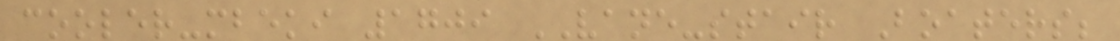cooler-mbeki 1709 VANE-stair Boaters;
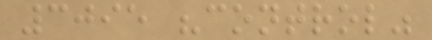3095 "control"
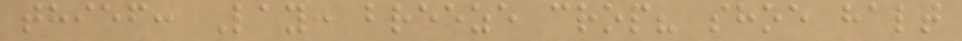thief: Lay: breeze crop? shoe halt
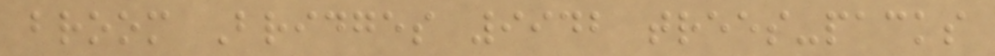broom Bridges 9942 trees-packs
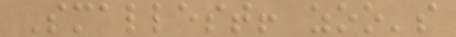Smallest! zoo's
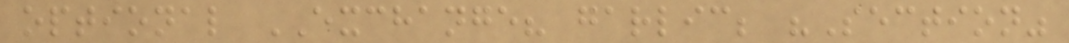optional EXCHANGE? garlic; "Section"
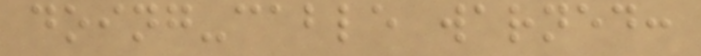doing-cable warned:
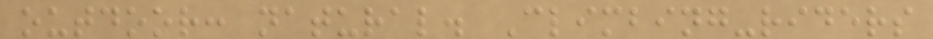outdoor: natural. Climbing-riders
